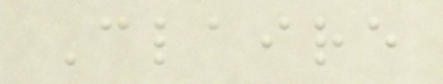Claire
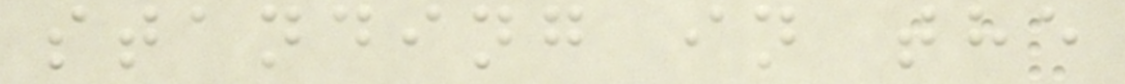standing in the
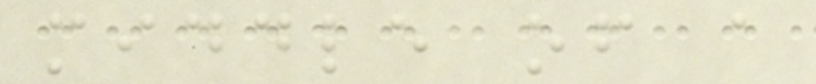middle of a
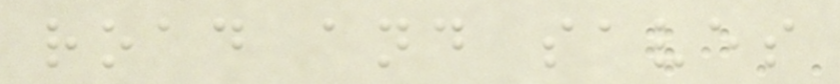road and saves
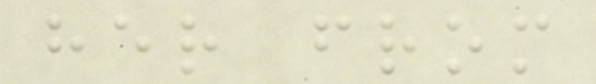her from
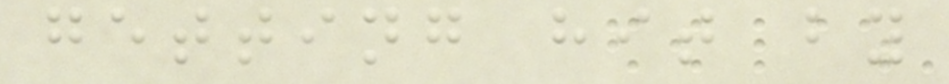getting hit by
